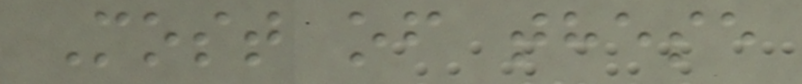Most of these
